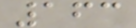163
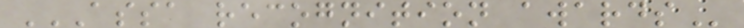ASSA RECOGNITION AWARDS
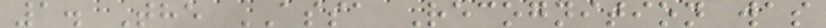1. The ASSA Recognition was
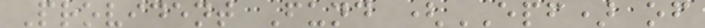Provident Fund (EPF) of
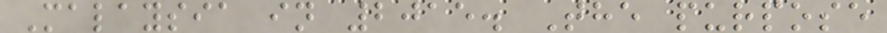Malaysia in 2015. The purpose
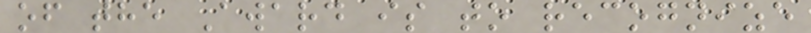of the Award is to recognize
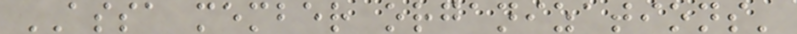ASSA member organizations'
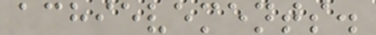achievements.
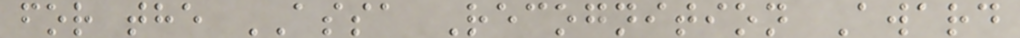for the ASSA Recognition Award
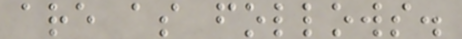are as follows.
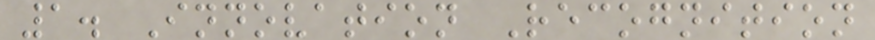1. Innovation Recognition
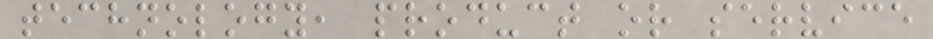technology, product or service
